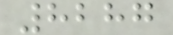8287
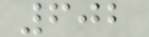602
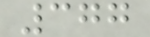377
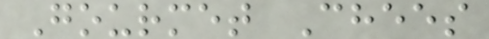Gourmet Chees
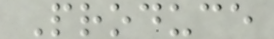Produce
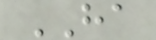HA
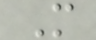M
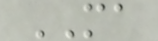MA
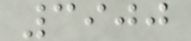3900
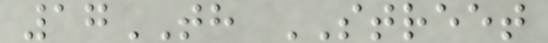17TH STREET
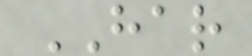HAR
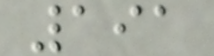191
